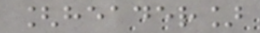[header]
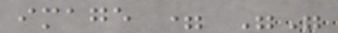image = ""
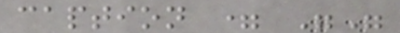caption = ""
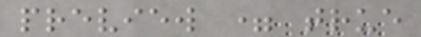preview = true
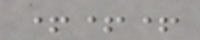+++
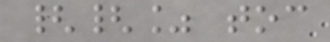{{% toc
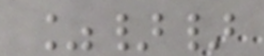%}}
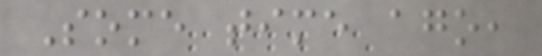Some time ago,
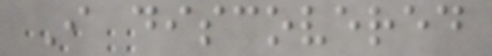I discovered
